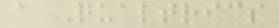a Qualtrics
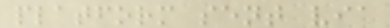platform sent via
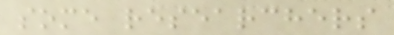some researchers
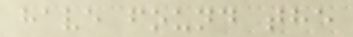have found the
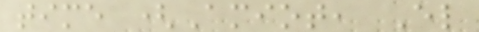time (Amiot, El
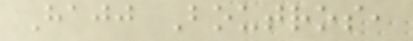Hajj Boutros,
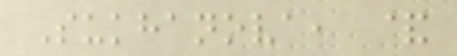Sukhanova, &
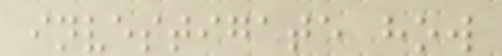investigate how
